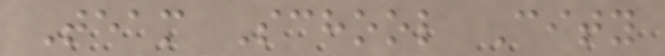Team School City
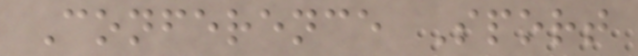Conference Sport
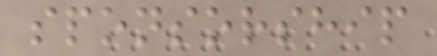sponsorship
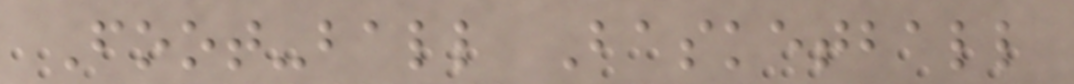Foot-ball Basketball
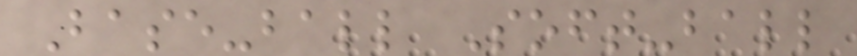Base-ball Soft-ball
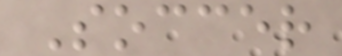Soccer
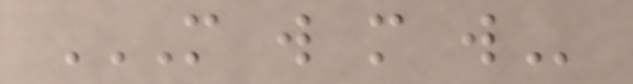M W M W
